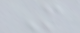M
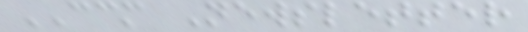CCM Newsletter
